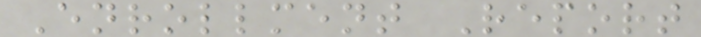Enrollment Report
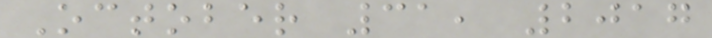October 31, 2017
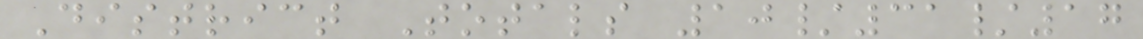District Totals 10/31/17
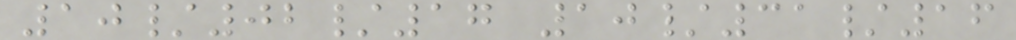10/02/17 10/31/16
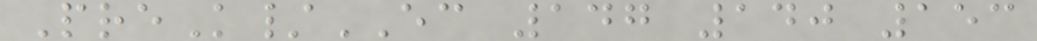PreK/EC 147 140 153
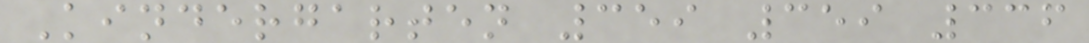Kindergarten 359 359 336
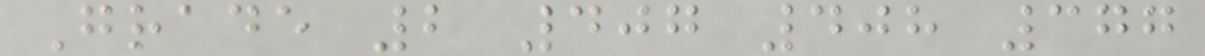Grade 2 407 408 377
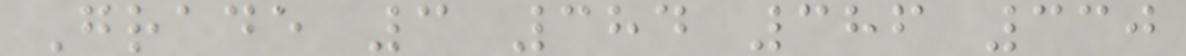Grade 3 384 386 330
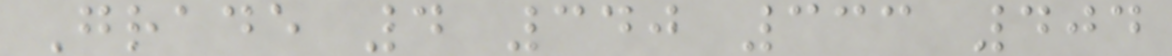Grade 4 340 333 404
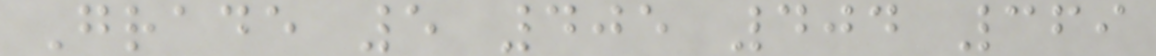Grade 5 405 404 369
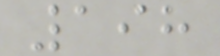198
